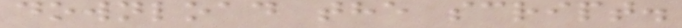download the script.
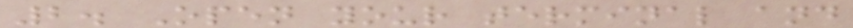2. Open your terminal and
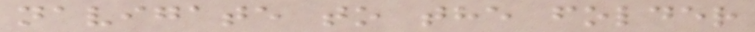navigate to the folder
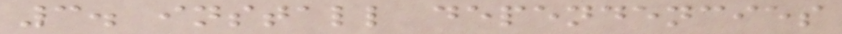3. install dependencies
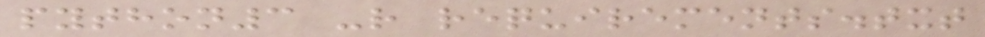python3 -r requirements.txt
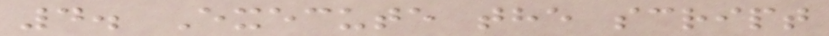4. Execute the script
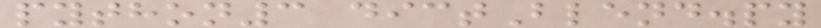python3 dictBlend.py
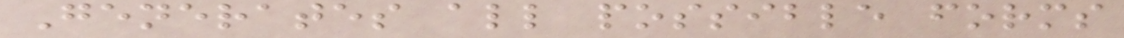Generates all possible forms
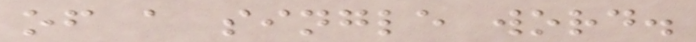of a single word.
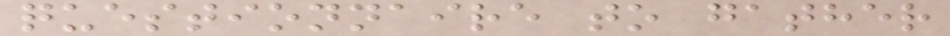questionnaire to gather
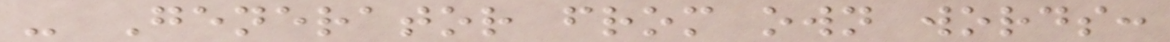- Generator from own words:
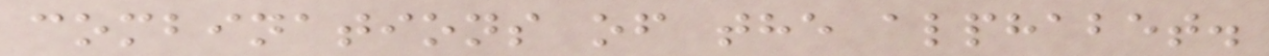combinations of the alphabet.
